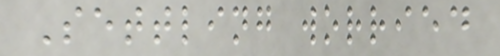Settling worried
